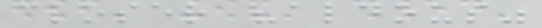closer "aldous"
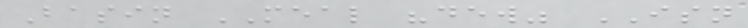Basin MEAL "dew" ISN
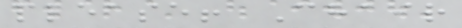please! Chair
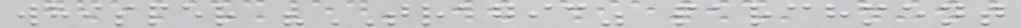whisper "TRAGIC" parchment
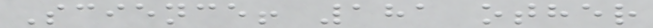Science! 181 other
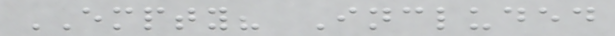EMPTY? Included
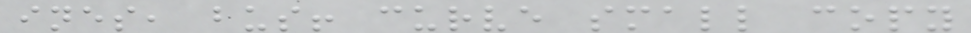ines, bus! curve small copy
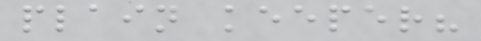plain keeper?
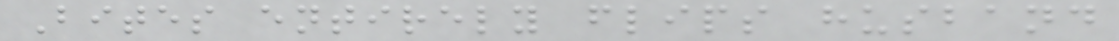Bites entirely flips husband
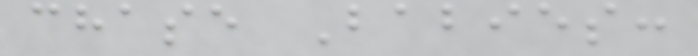chase Babies:
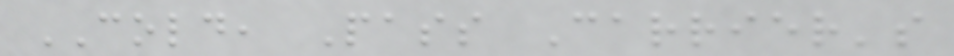COLD, Pass Carrier's
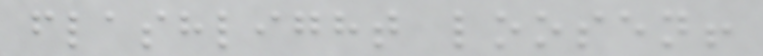flashlight loosen!
